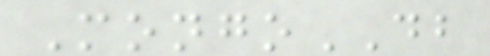MongoDB
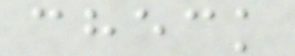check
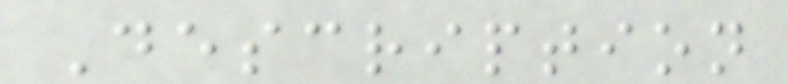Description
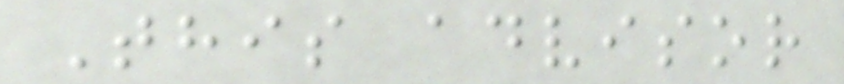This advisor
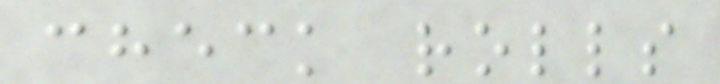check rolls
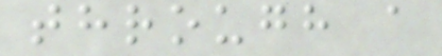through a
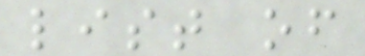list of
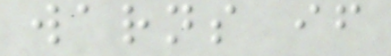warns if
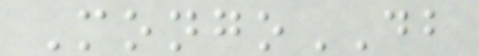MongoDB
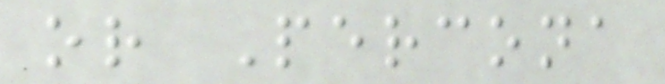or Percona
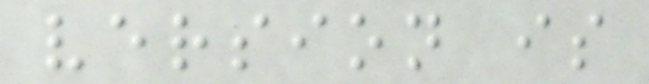version is
